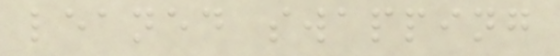leaned swapping
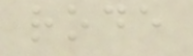rode
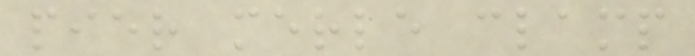pier merle clamp
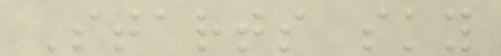Starts sky
